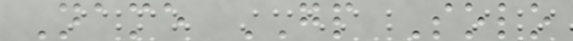Name GP Solo
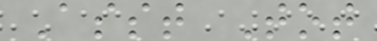Asst Tot
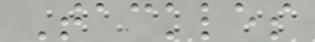Tackles
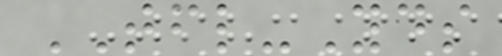TFL-Yds
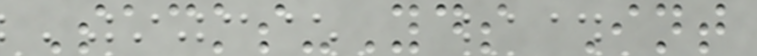Sacks-Yds Int
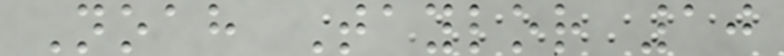Noah Taylor 10
